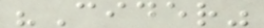"Cider"
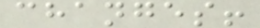changes!
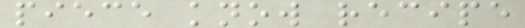piece know recipe
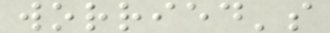worried's
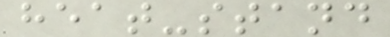heat-stand
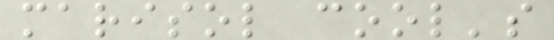marisol cool's
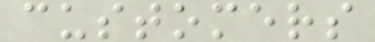customers
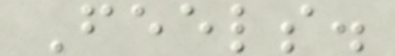Feels.
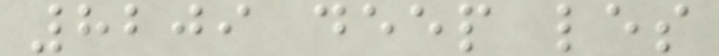8209 deep les
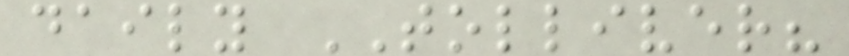daily TOLLIVER?
